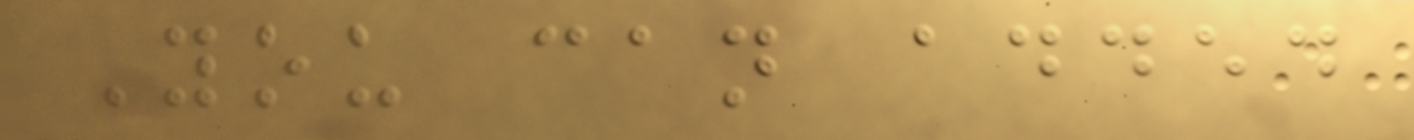You can added
